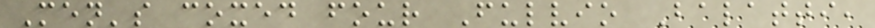Men's coxed four Fulvio Balatti,
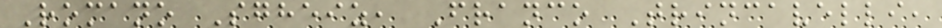Romano Sgheiz, Franco Trincavelli,
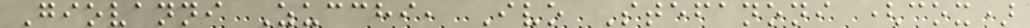Giovanni Zucchi, Ivo Stefanoni (cox)
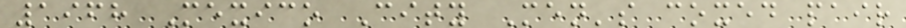1968 Mexico City Men's coxed pair
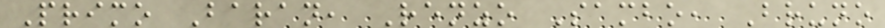Primo Baran, Renzo Sambo, Bruno
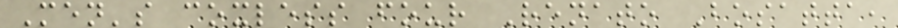Men's coxless four Renato Bosatta,
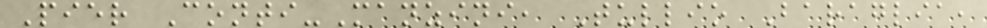Pier Conti-Manzini, Tullio Baraglia,
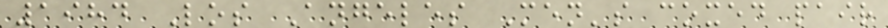1984 Los Angeles Men's coxed pair
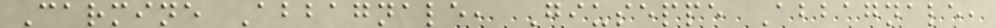Carmine Abbagnale, Giuseppe Abbagnale,
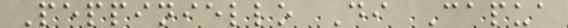Peppiniello Di Capua
